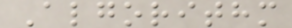Algorithm
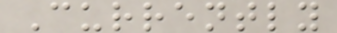Currently
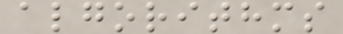algorithms
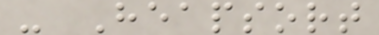- Heapsort
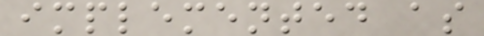implemented as
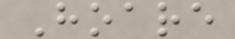Hoare
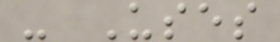- Uses
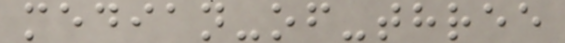median-of-three
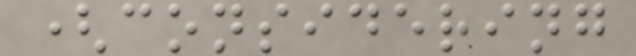(considering
